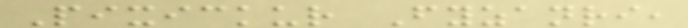Pixickur Fyzanri,
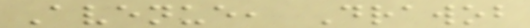Avenue, Drawob
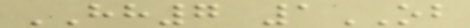HH7 1OB
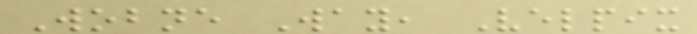Wobne Way, Velpix
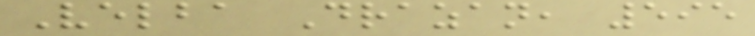Velba Drazan, 595
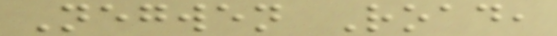Negwen Road,
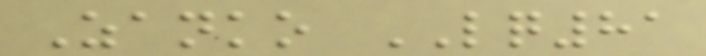Zanko LQ81
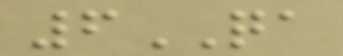6QA
